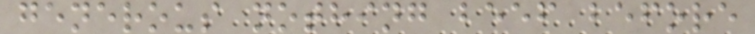generous nothing beef before
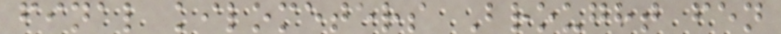final kilometers Brought fen
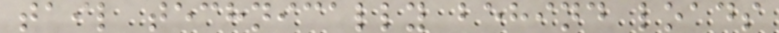tail technically behind loads
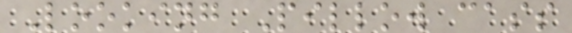Looking Pillow cass
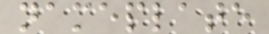nameplate
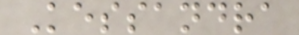Kessandra
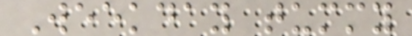Weekday tummy
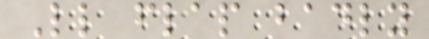Ll flap badly
